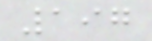197
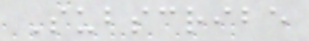Subscribe
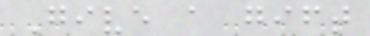Give a gift
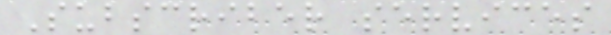Subscriber services
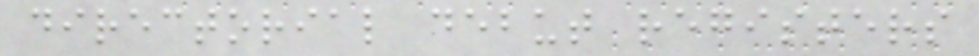directorial debut registers
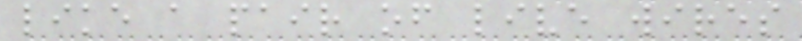like a pair of live wires
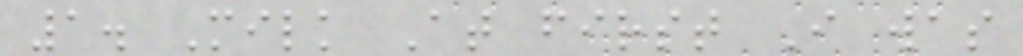1. Milk At first I was
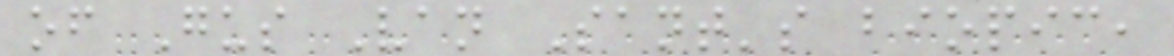of Gus Van Sant's biopic,
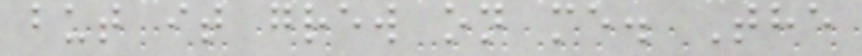but it grew on me. The
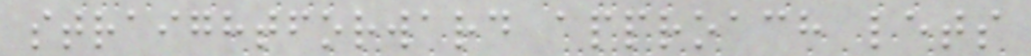straightforward approach lets
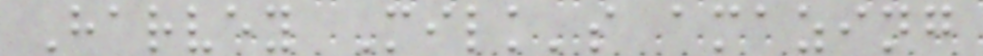Harvey Milk's amazing
